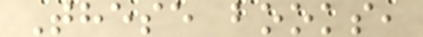These books,
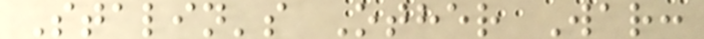Stalin's Other War:
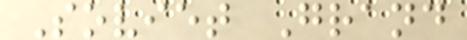Soviet Grand
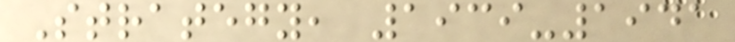Strategy, 1939-1941
